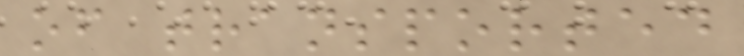of transported
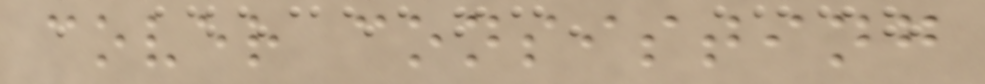cover consisting
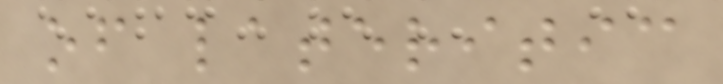of lateritic
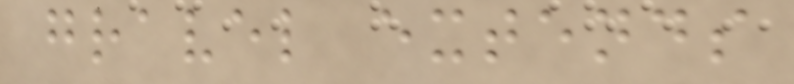gravel extends
